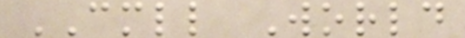CMLL World
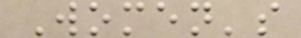Women's
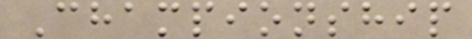Championship
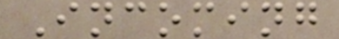Incoming
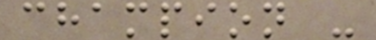champion -
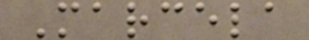Marcela
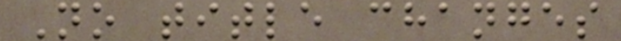No title changes
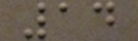14
